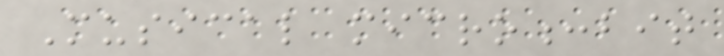Musical micro:bit
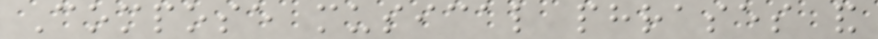Compose musical phrases and
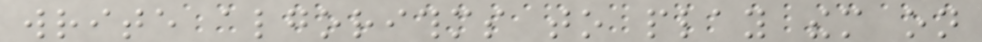write algorithms to play them on
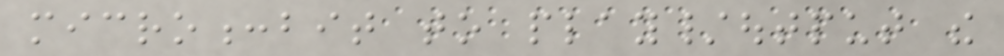micro:bit to play/output the
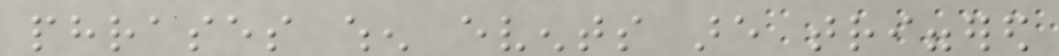phrases when events are triggered
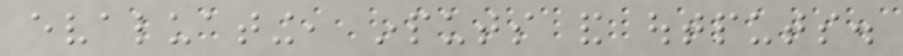evaluating, inputs and outputs.
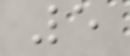5
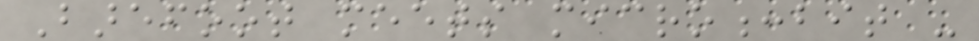Barefoot meets micro:bit -
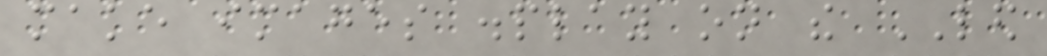make images display on the LED
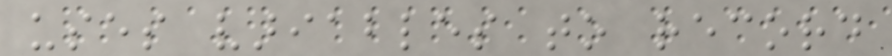uses variables to record
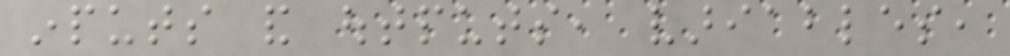inputs and outputs, variables,
